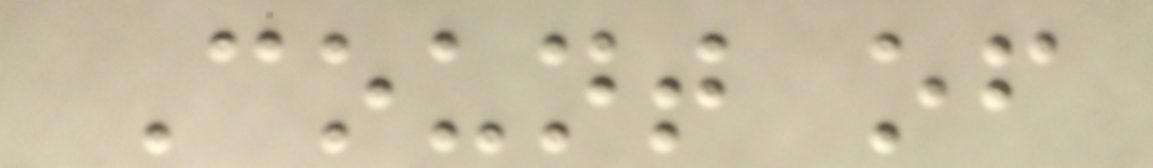Count of
